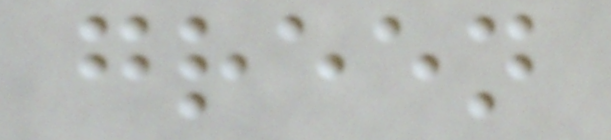green
